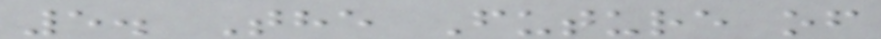5. The Future of
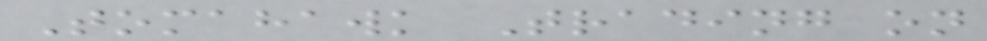Tomahawk Trading on
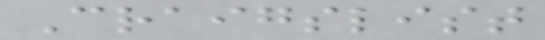Craigslist
